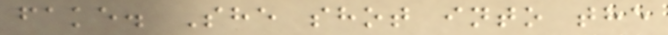fake. She shot into the
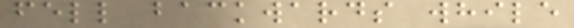fell backwards while
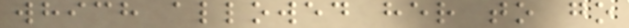which allowed her to go
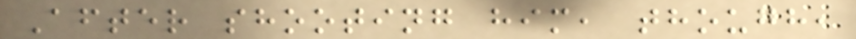After shooting him, though,
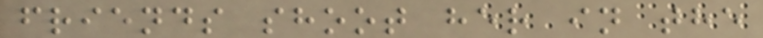friends shoot her in the
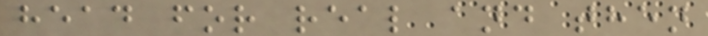head for real and then
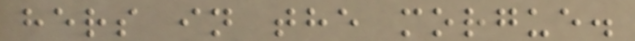hers in the morgue.
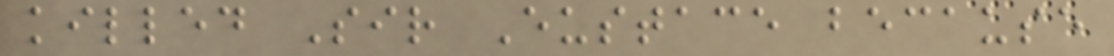killed Sir Eustace because
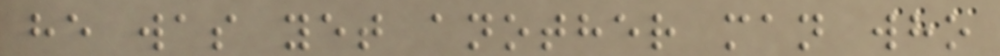he was yet another man who
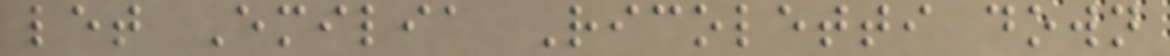let Emilia Ricoletti down
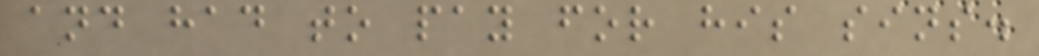and had to pay for his sins.
